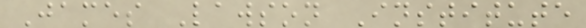James Lawson Institute
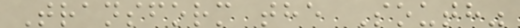Transform the South"
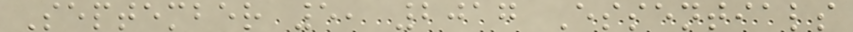September 5, 2017 Essentials
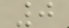0
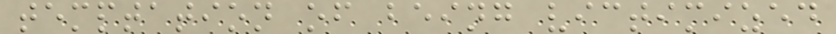temptation of being victimized
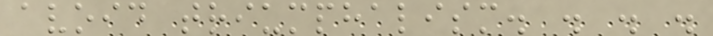avoid triumphalism. . . .
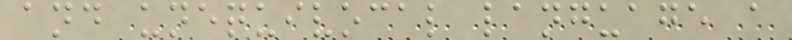and unequivocal language a
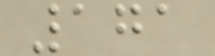171
